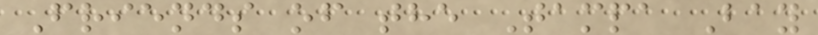Friends of the Tampa Bay
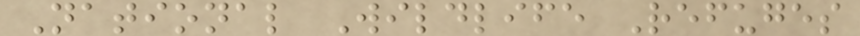National Wildlife Refuges
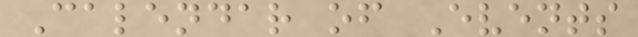Calendar of Events
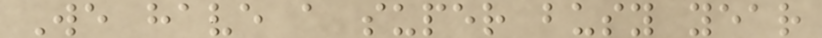We have a super busy year
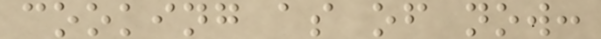cooking as of now:
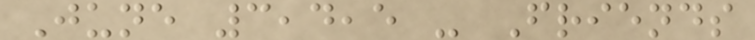June 3,4,5 - Friends
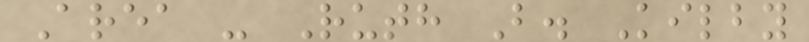Area - Ruth B. Kilby
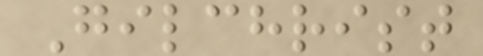Gilchrist
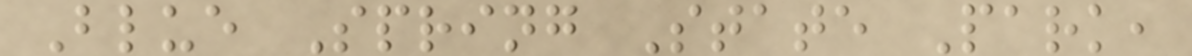Blue Spring State Park,
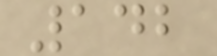142
